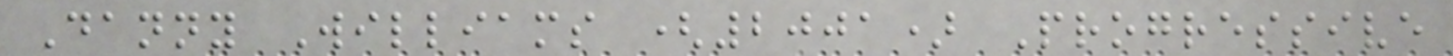Danny Williams (2001) Progressive
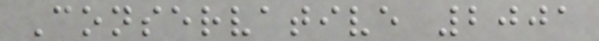Conservative 2001
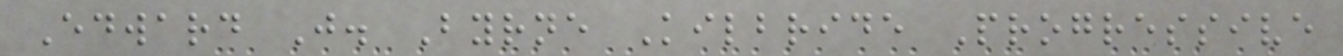Edward J. Byrne Kilbride Progressive
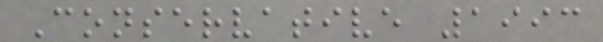Conservative 1993
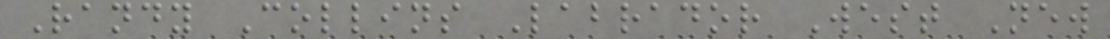Randy Collins Labrador West New
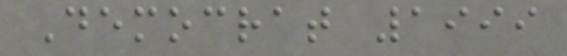Democrat 1999
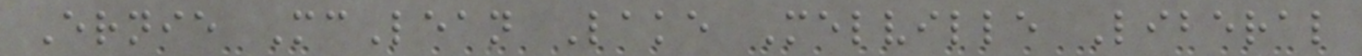Ernie McLean Lake Melville Liberal
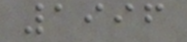1996
